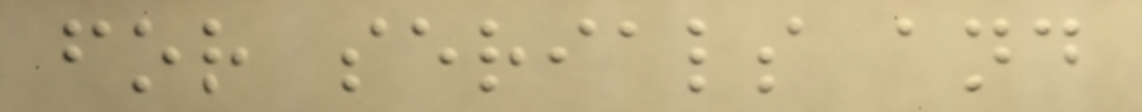for serials and
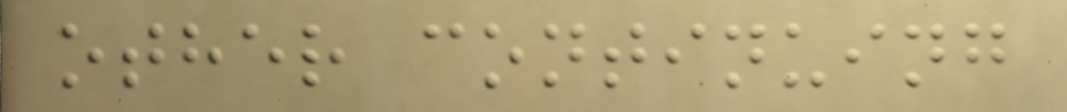other continuing
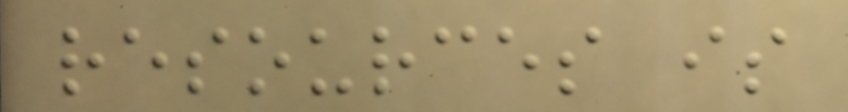resources is
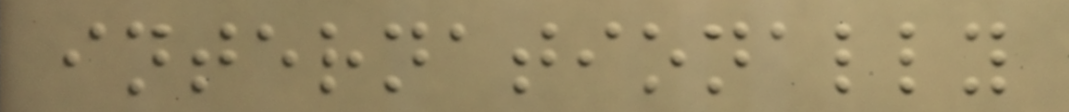internationally
